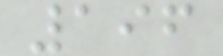196
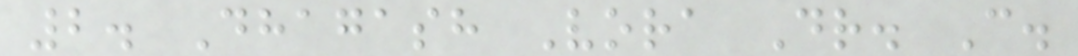2. Dhagash Vora Dr. C.
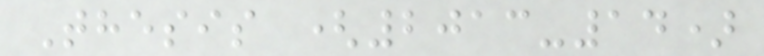Thesis (2013-14)
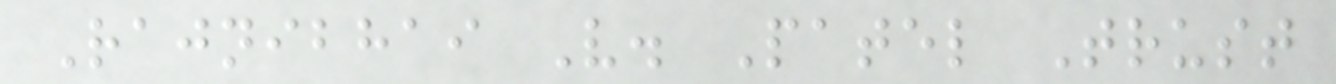Rajnibhai V. Patel Trust
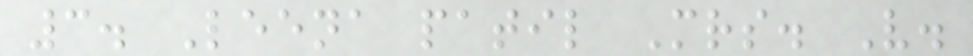3. Leena patil Mrs. V.
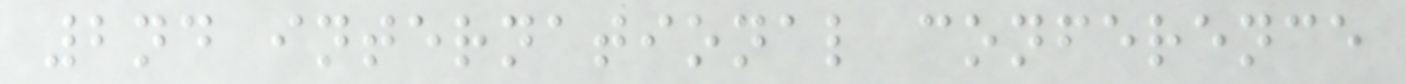2nd international conference
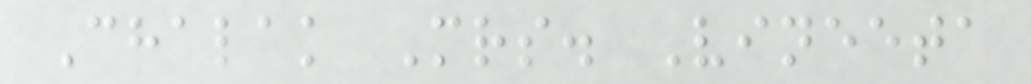Chalak Mrs. Vineeta
